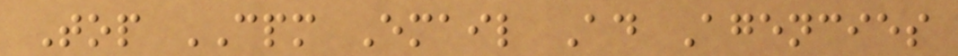Top CPM Email Ad Agencies
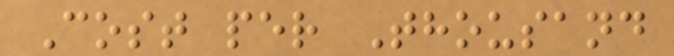Cost per Thousand
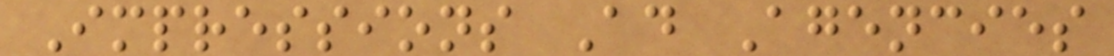Impressions Ad Agencies
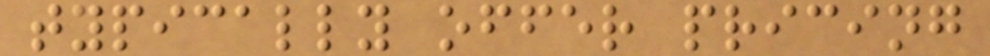typically offer pricing
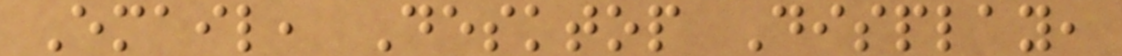Email, Desktop Display,
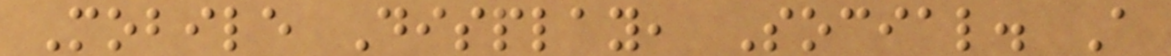Mobile Display, Social. A
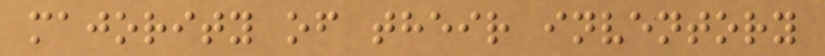majority of their inventory
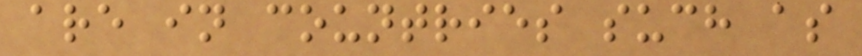are in countries such as
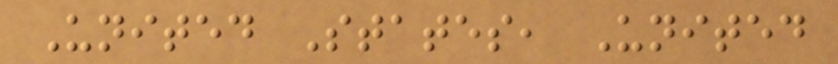United States, United
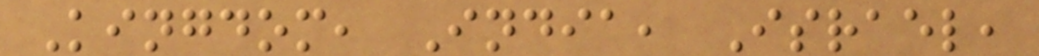Kingdom, India, Israel,
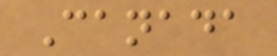Canada
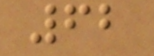62
